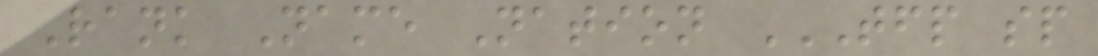Rank Name Nation TFP SP
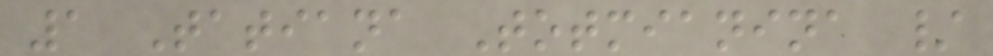1 Tatiana Totmianina /
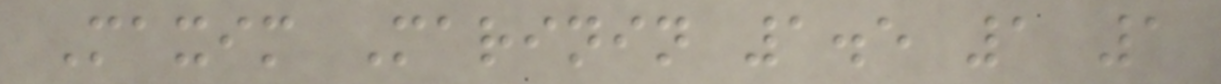Maxim Marinin 1.5 1 1
